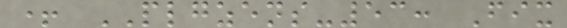+ PLGZENS-53: Fix
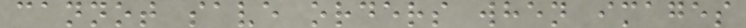cannot save orders when images
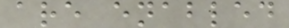are enabled
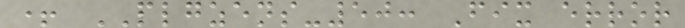+ PLGZENS-50: Fix error
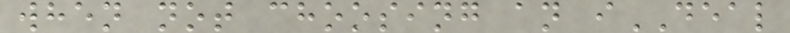when not choosing an iDEAL
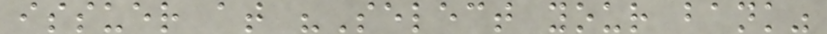issuer at "Select your bank"
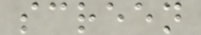screen
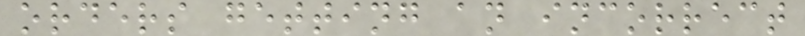orders getting an incorrect
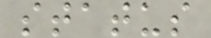status
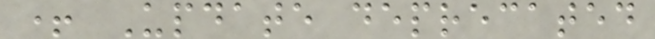+ Update deprecated
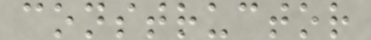constructor
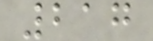217
